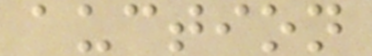auction
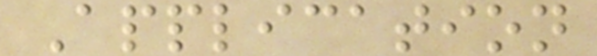Application
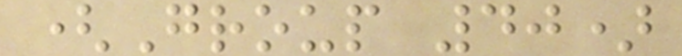(Group 40)
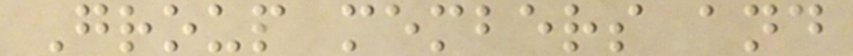Group members and
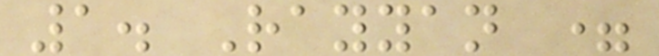1. Rayyan =
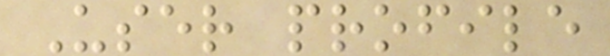User profile
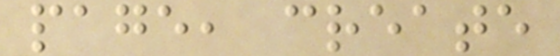page, create
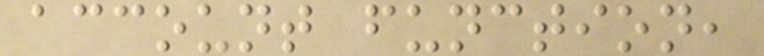account function,
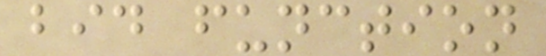bid function
